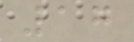17
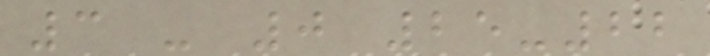3 - 0 25-22
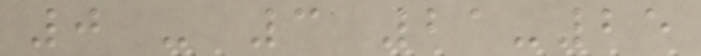0 - 3 21-25
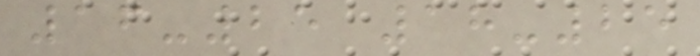16-25 18-25
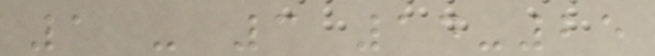1 - 3 14-25
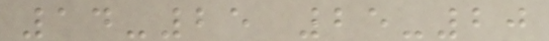14-25 25-20
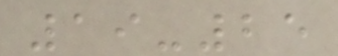19-25
